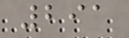291
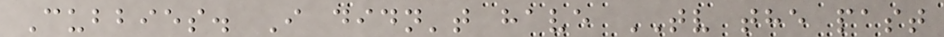Cubbies. I didn't have TV the past
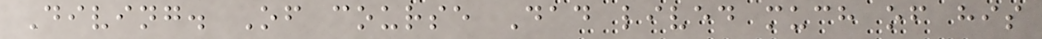Diving. Of course Dad lived much of his
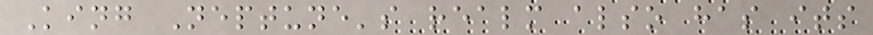King Neptune's realm also has its
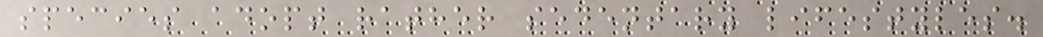species adopt rather sedentary lifestyles.
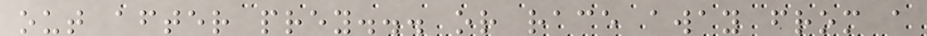out after prey... or race away from a
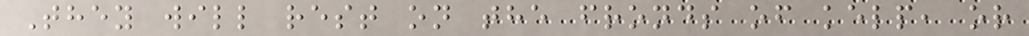They will rest on the fronds of kelp, or
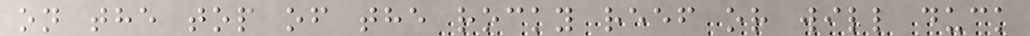on the top of the rocky reef or will duck
